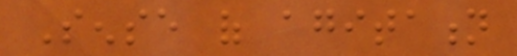Sense of agitation
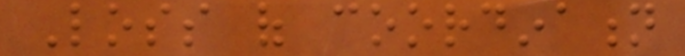Loss of coordination
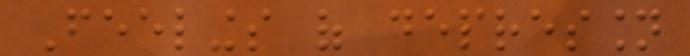Feelings of depression
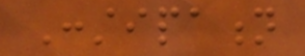Constipation
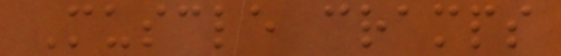Muscle cramps
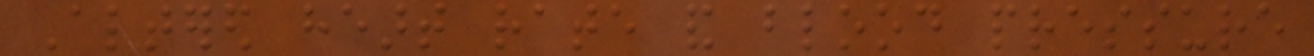Altered heart rate and blood pressure
